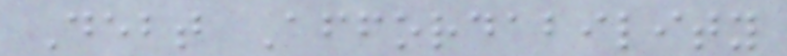Debt Affordability
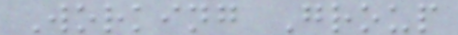Working Group
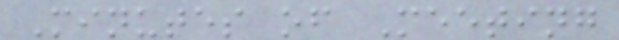Minutes of Meeting
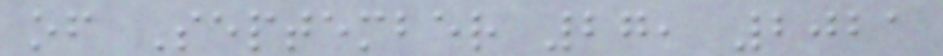of September 27, 2021
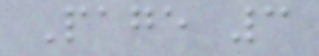Page 3
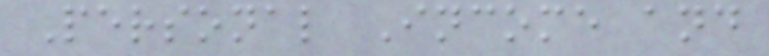Personal Income and
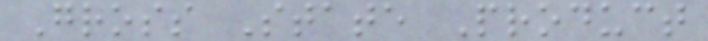Gross State Product
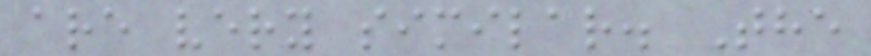are very similar. The
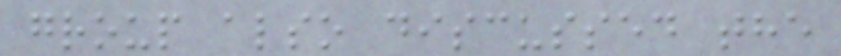group also discussed the
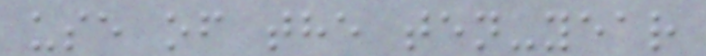use of the ten-year
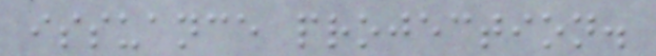issuance projection.
